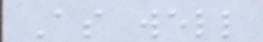As well
